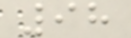98
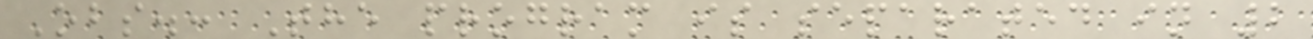Obs.: The program is separated in 2
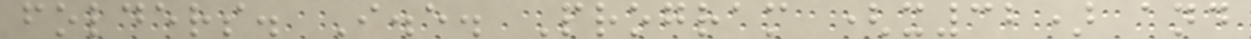folders. I.e. Program (x32) and
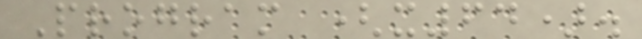Program (x64).
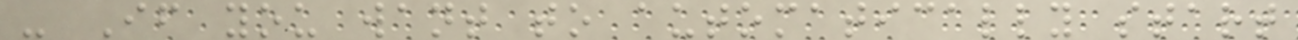- If you want to automatically start
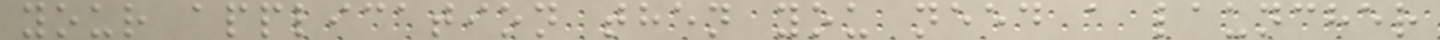your application then you need a launcher
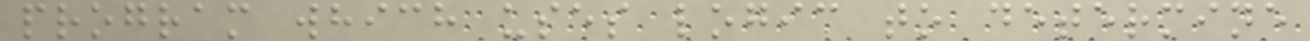program which uses logic to determine
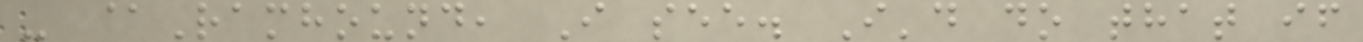- @Ramhound, I see. I'd do that if
